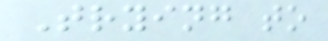Trying to
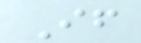If
